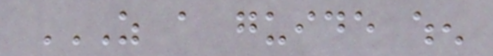AS A GUIDE WHEN
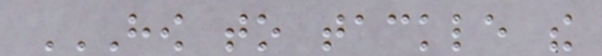HOW TO TACKLE THE
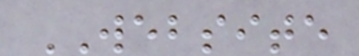WEBSITE
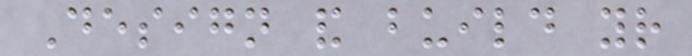Design and build your
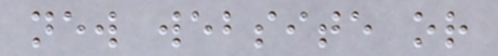new website or
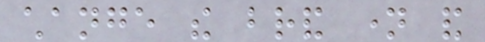change the brand name and
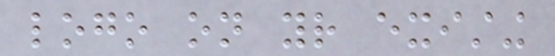logo on your existing
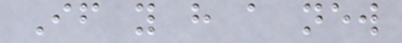If you have a new
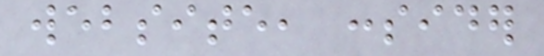website, consider
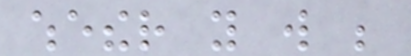whether you will be
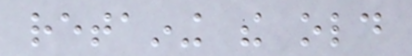retaining the old
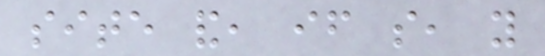site and, if so, you
